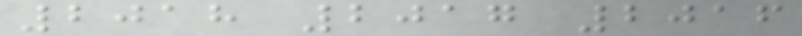2018 2017 2016
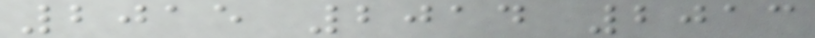2015 2014 2013
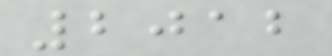2012
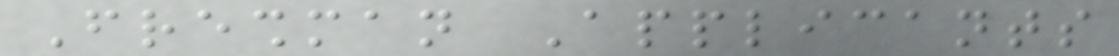Freshman Applicants
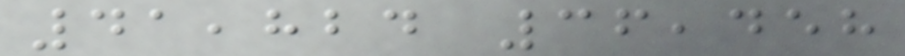41,824 36,458
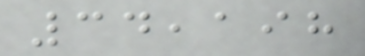34,198
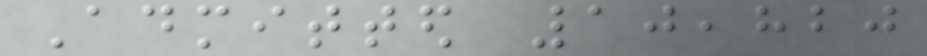Admitted 10,820
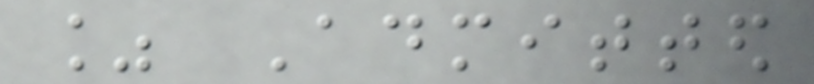% Admitted
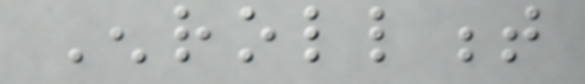Enrollment
